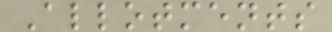Allotments
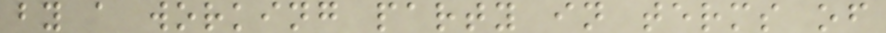by a working party in terms of
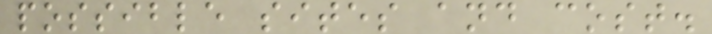possible sites and cost.
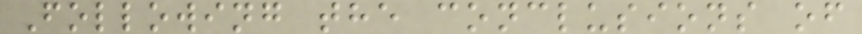Following the conclusions of
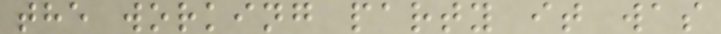the working party it was
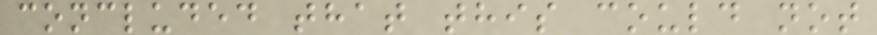concluded that this could not
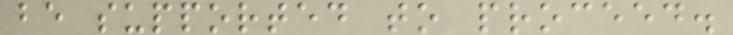be supported to proceed.
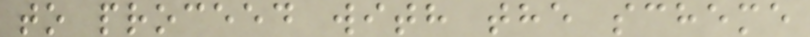to proceed with the scheme
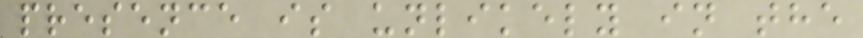presence is unlikely in the
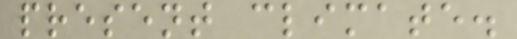present climate.
